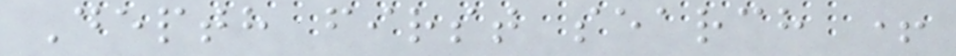Depth first search +
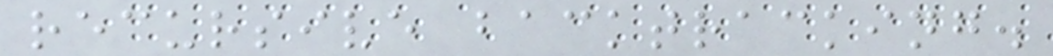recursive backtracking.
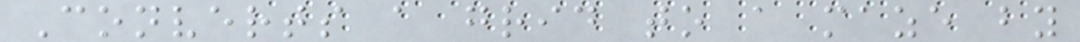Converts a grid to a maze by
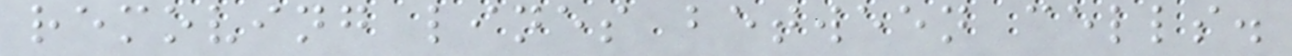removing lines between cells.
